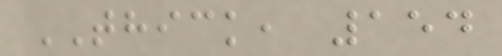THICK, 154
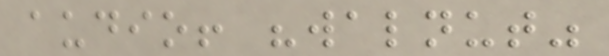audio! "walnut"
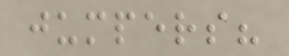jumpers?
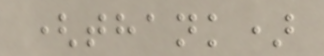(thank)
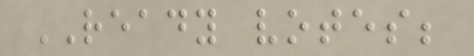READY votes;
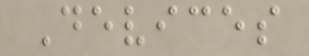Devices
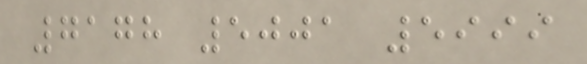7178 5001 5999
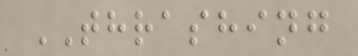THRASHING
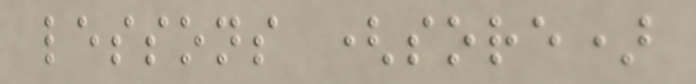lessons (sore)
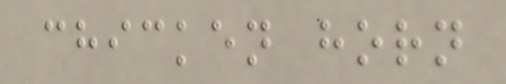chicken horn
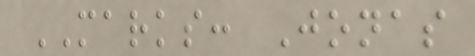MARKS: Jonas
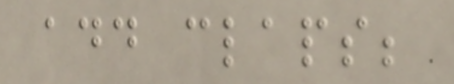add claps;
